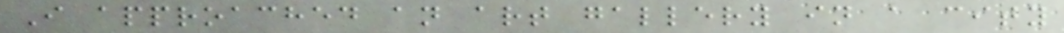I approached an art gallery in a city
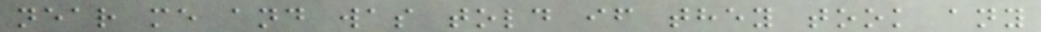near me and was told if they took any
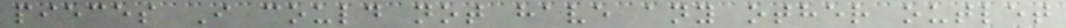pieces I could not have any other outlet
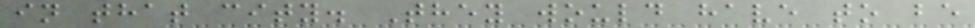in that city. They would have to be
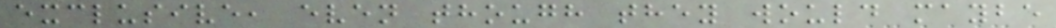exclusive, even though they would maybe
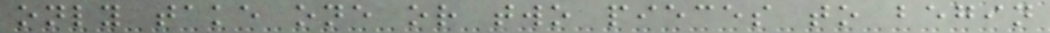only take one or two pieces to begin
